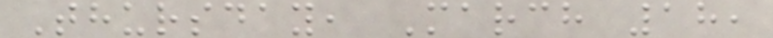Thursday, March 18,
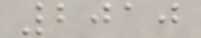2010
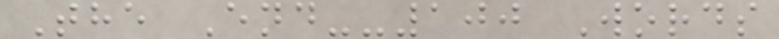The End--100 Words
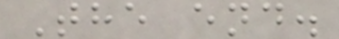The end.
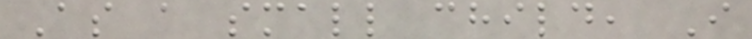As a small child, I
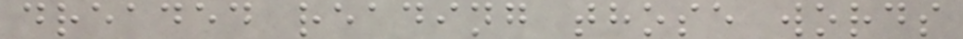dreaded reading those words
